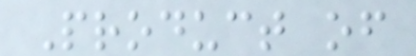Product of
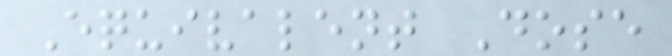Equivalent Dose
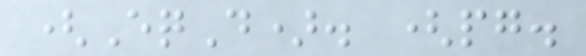(EqD). (pg.
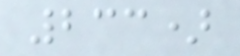233)
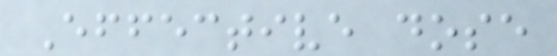Effective dose
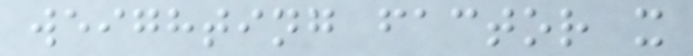weighting factor x
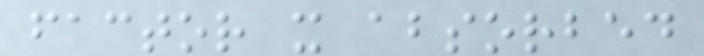factor x absorbed
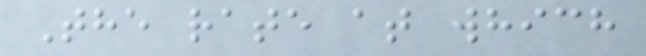The rate at which
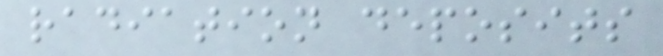radiation deposits
